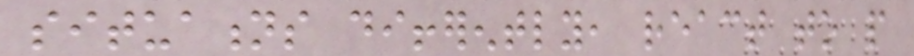situations differently, react to people
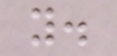you.
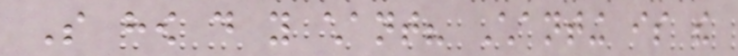So how do you chant? Chanting is the
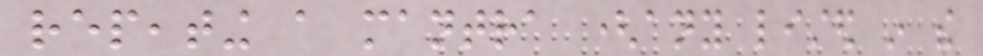repeating a mantra (any listed in the
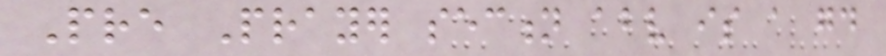Pre Prayer section above is a good
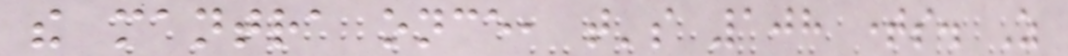the mantra once, that's 108 times. As
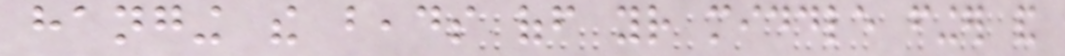hanging the beads off your middle finger and
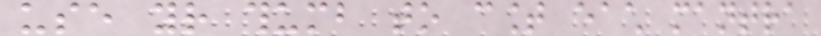use your thumb to count each mantra
